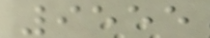9555
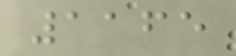1165
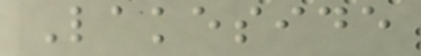Lakeside
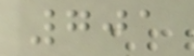701
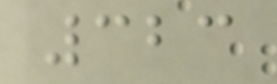323
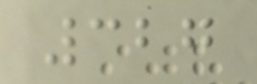327
